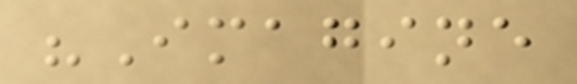"Imagine
